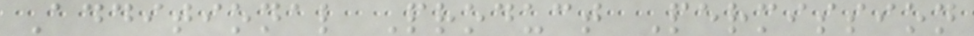Additional Product Permission
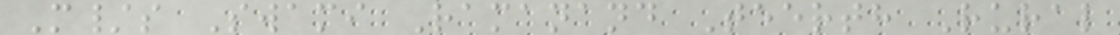M/s Swami Ramanand Teerth Rural
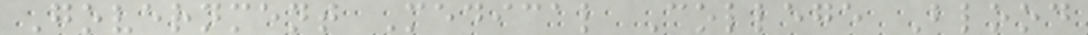Government Medical College Blood
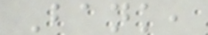Bank,
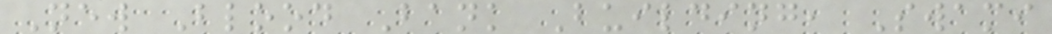New Blood Bank Building, Swami
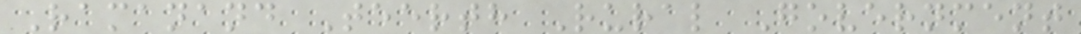Ramanand Teerth Rural Government
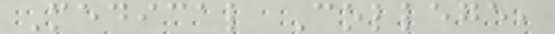Medical College,
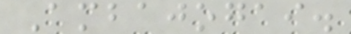Ambajogai.
